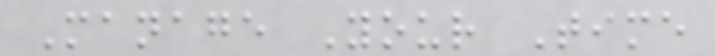Manage Your Time
